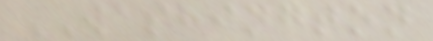WASHINGTON
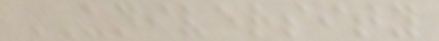UNIVERSITY
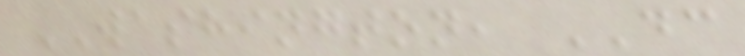WASHINGTON, DC
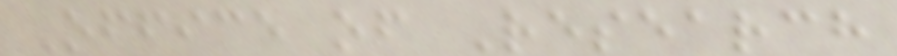Office of Research
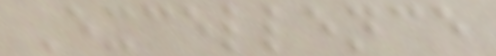Excellence
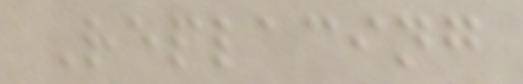Replacing
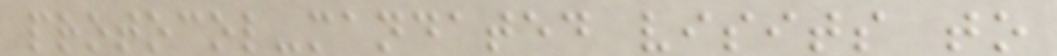protocol-mandated visits to
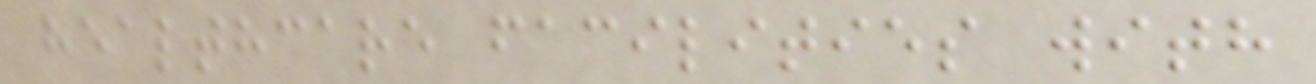healthcare facilities with
